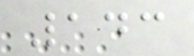143
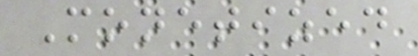Monetized
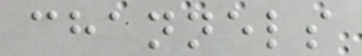channels
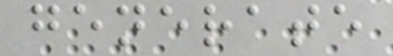generate
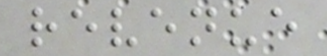revenue
